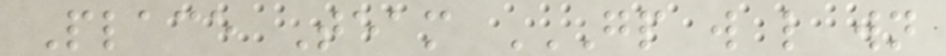Place Team GP W L WN
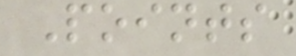Points
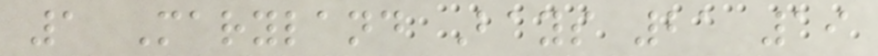1 Maryland Bays 21 19
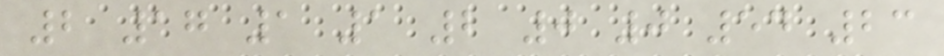2 17 1 1 2 0 0 54 23
